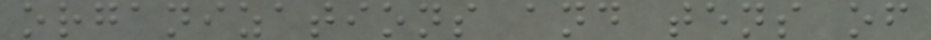organizations and tens of
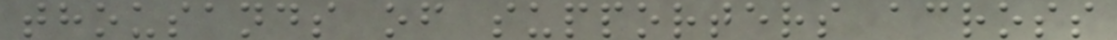thousands of supporters across
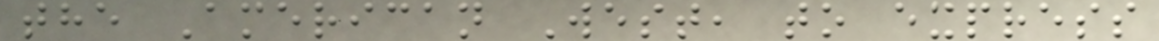the American West, to express
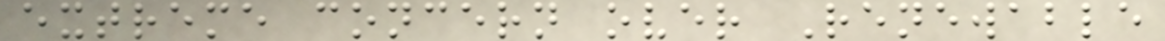extreme concern over Renewable
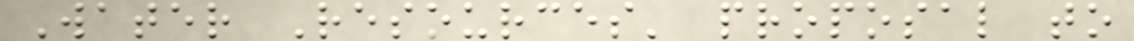Water Resources' proposal to
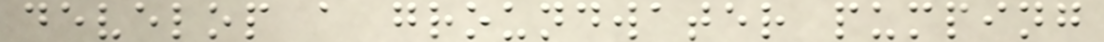develop a groundwater pumping
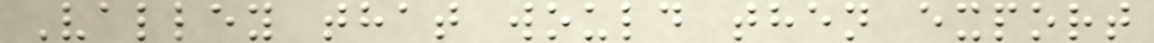Valley that would then export
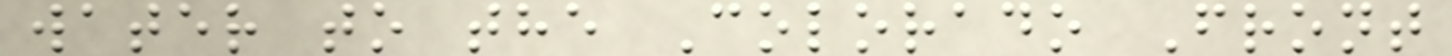water to the Colorado Front
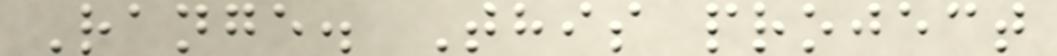Range. This project
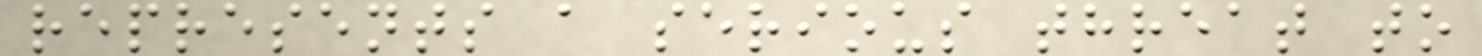represents a serious threat to
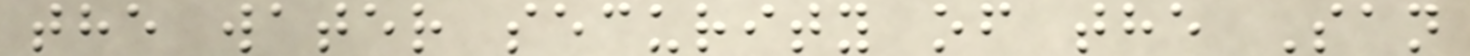the water security of the San
